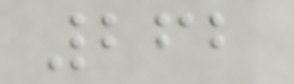262
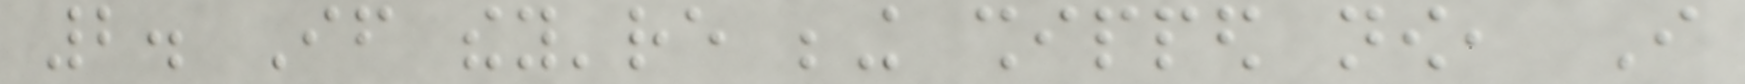2. If they're being shipped now, I
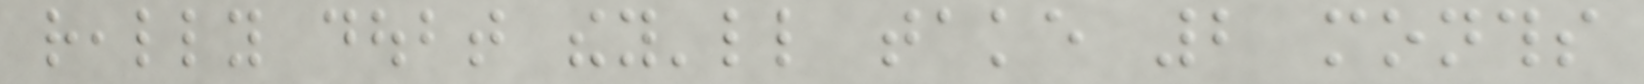really doubt they'll take 2 months
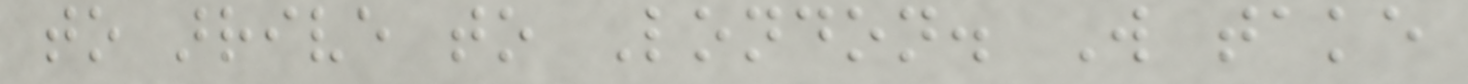to arrive to London. Will take
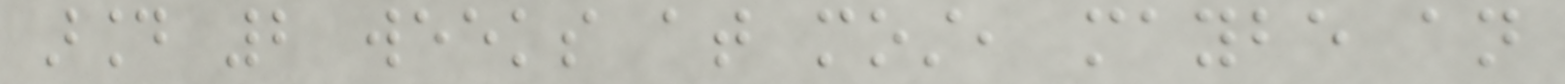around 2 weeks at most, maybe an
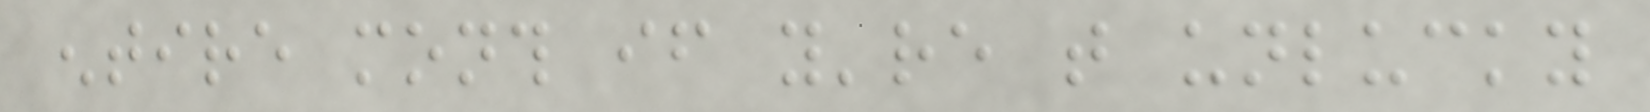entire month if you're that unlucky
